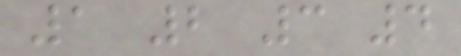1 2 3 4
